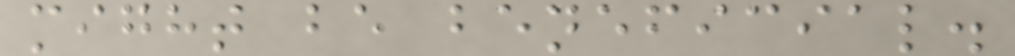might be beneficial.
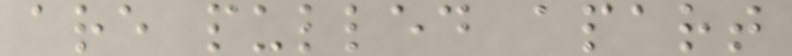are pulled apart
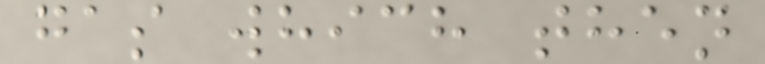gas which then
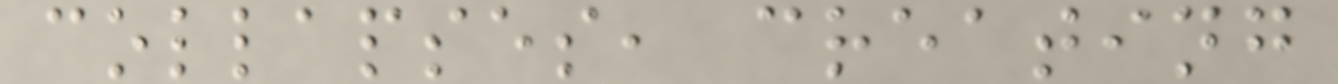collapses, creating
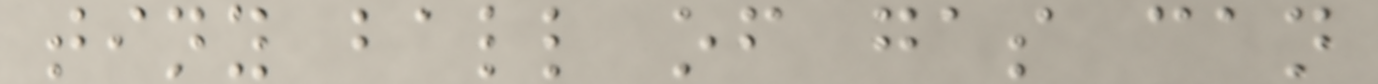tiny ball of gas can
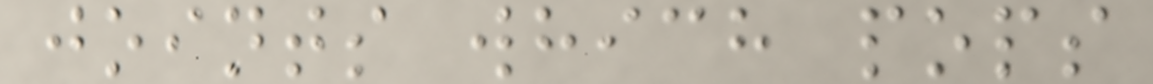joints which pops
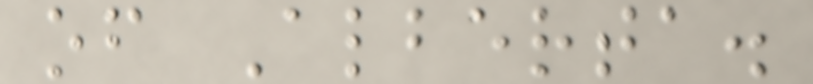of Alberta.
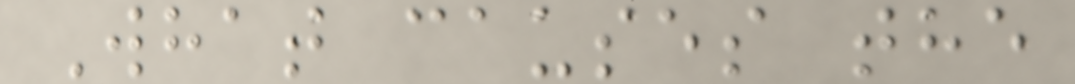What causes the
